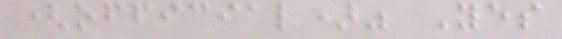(official)" Yes
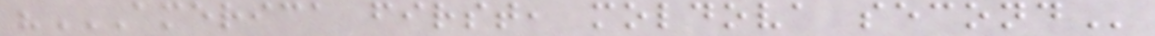"AMERICA FIRST, MOLDOVA SECOND
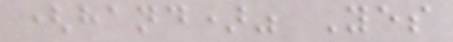(hand)" Yes
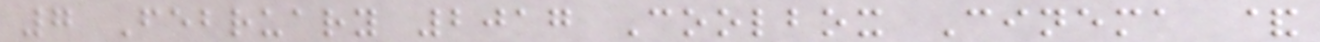7 February 2017 Coolbox Cinema &
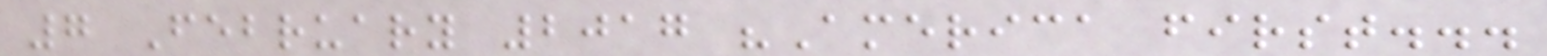7 February 2017 "America first...
